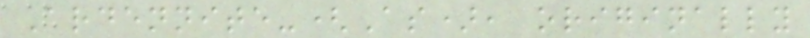Ardennite-(As), originally
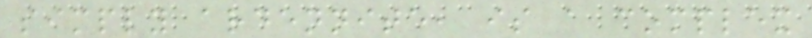simply ardennite, is a complex
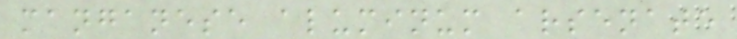manganese aluminum arsenate
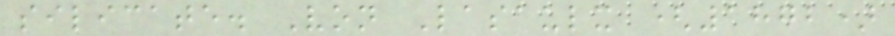silicate. Von Lasaulx (1872)
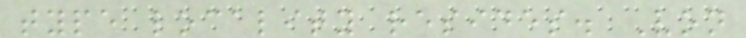type locality resides. Von
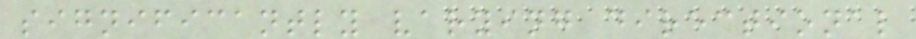significantly varying directional
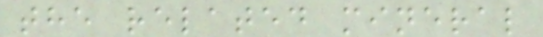the related mineral
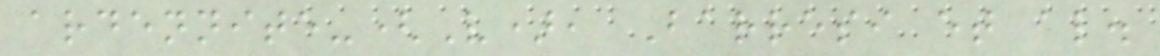ardennite-(V), Barresi et al.
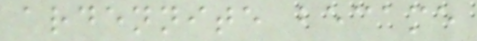ardennite became
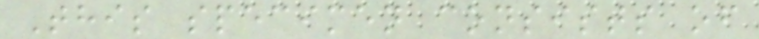This specimen consists of
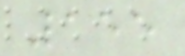155
